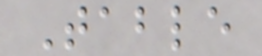Table
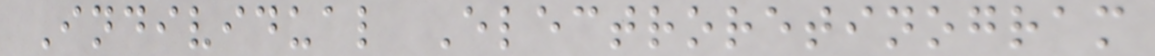Individual Electroretinogram
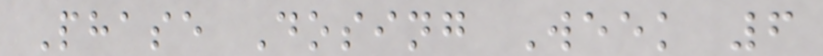Phase Dosing Week 6
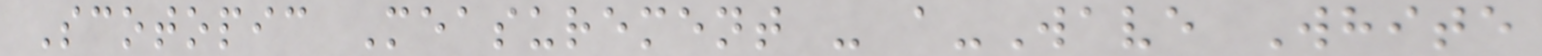Scotopic Measurement - a-Wave White
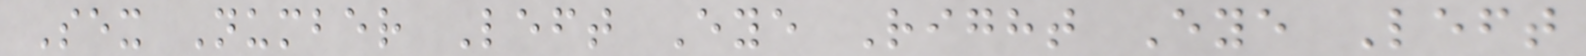Sex Number Left Eye Right Eye Left
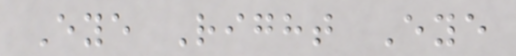Eye Right Eye
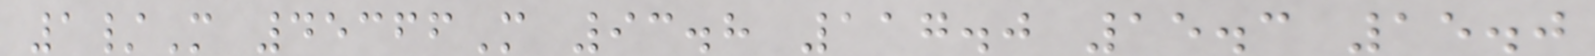1/M 45366M 93.8 117.0 15.3 15.0
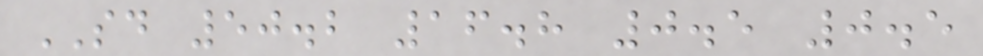SD 50.2 16.8 0.5 0.5
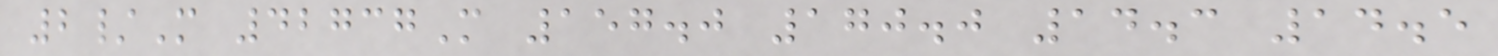2/M 42737M 157.0 170.0 14.3 14.5
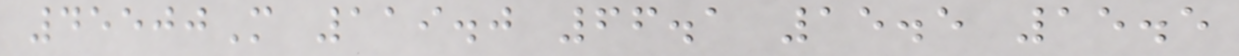45500M 119.0 66.1 15.5 15.5
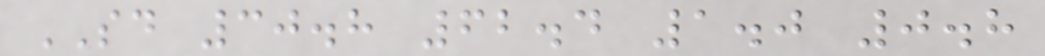SD 30.8 62.4 1.0 0.8
